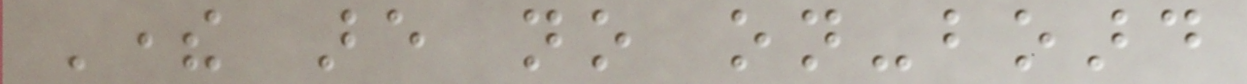There are no on-board
